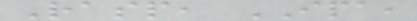Rasp, IPA,
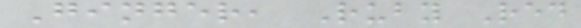Ginger, Ruby Red
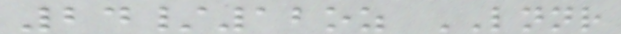24/12oz LNNR
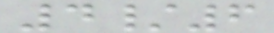4/6
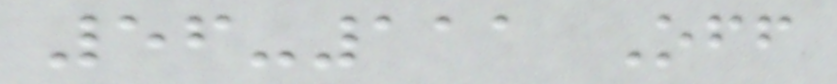56-111 Off
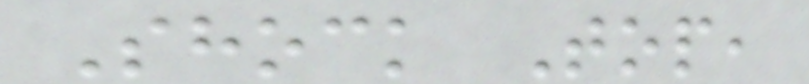Shock Top,
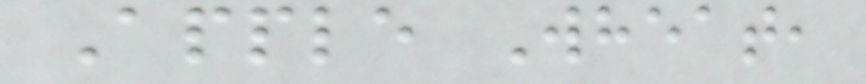Apple Wheat,
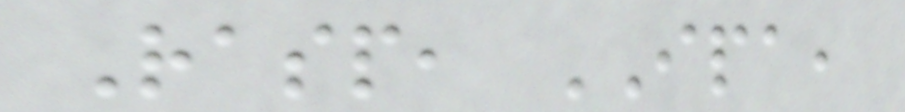Rasp, IPA,
